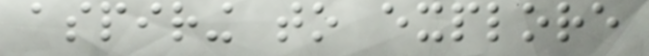aspiring to explore
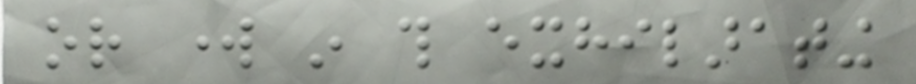or work in this exhilarating
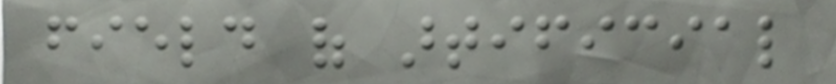field of artificial
